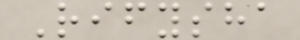Rifysha
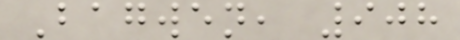Bagwen, 908
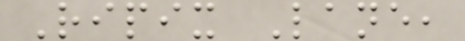Ripix Lane,
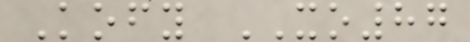Kofy XO87
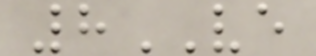8VE
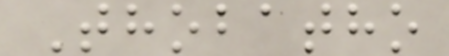Thobatho
